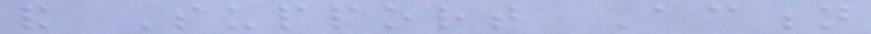and Support Action
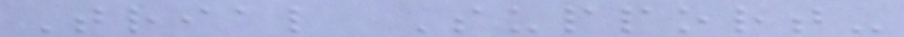Trial Support-
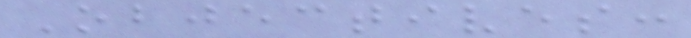Objectives:
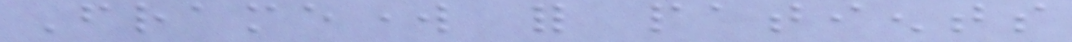Framework for patients
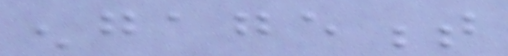engagement
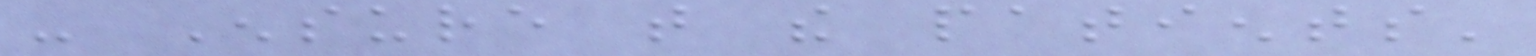- Ensure that the patients'
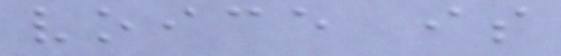voice is
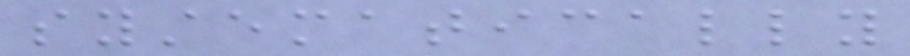systematically
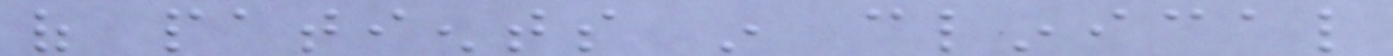of patients in clinical
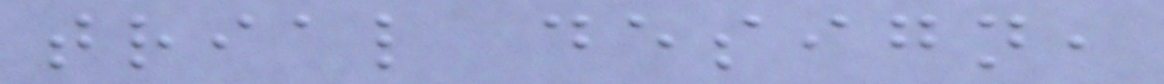trial design,
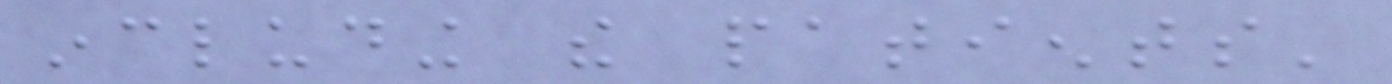including the patients'
